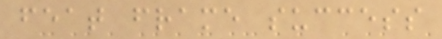feat frame success
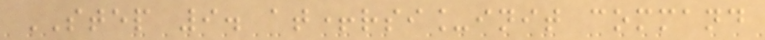STEP 9. at+rsi_init command
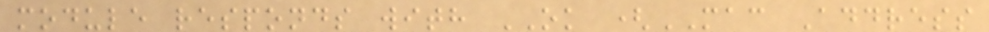module responds with OK (MAC Address
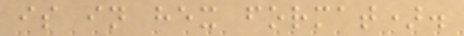is in hex format).
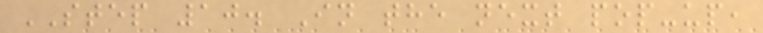STEP 10. In the next pop-up,
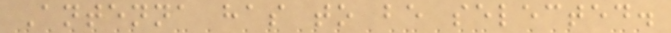Antenna has to be selected.
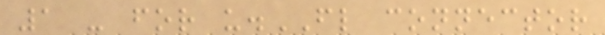1 - for u.FL connector
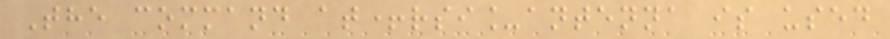The command at+rsi_antenna is used
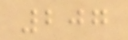207
